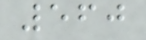560
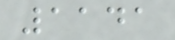1141
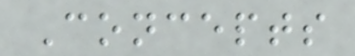Concepts
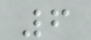6
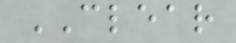CLEAR
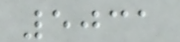5031
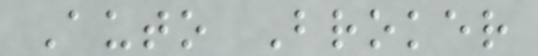Auto Broker
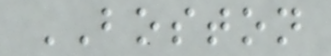BOSTON
